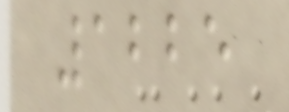1225
